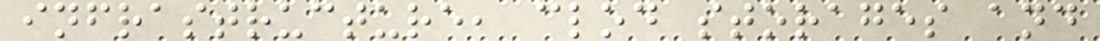infrastructure, clod storages and
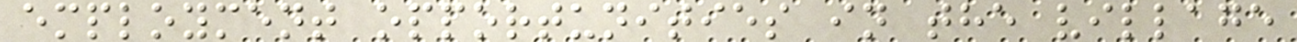employment opportunities in the village
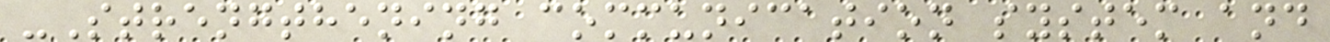-Strengthening communication system and
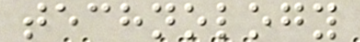technology
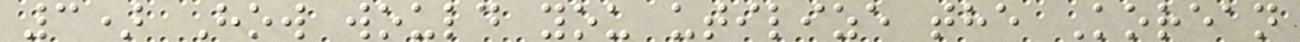3) How would you utilize the Korean
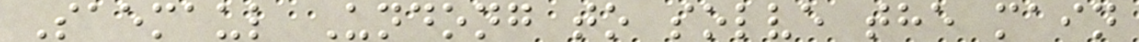Saemaul Undong to solve the main
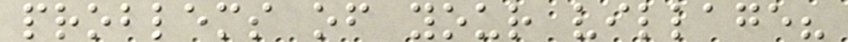problems of your village?
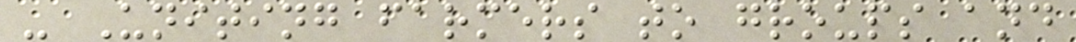- Uniting farmers to groups and
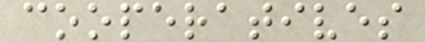cooperatives
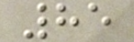85
